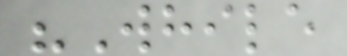"While
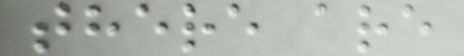there are
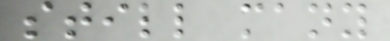still many
